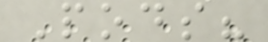Pods?
